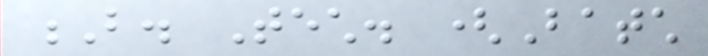B. Tech. (Batch
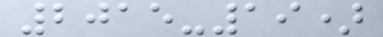2015-19)
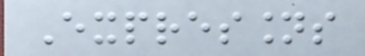Expressions
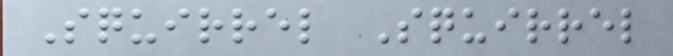Squirrel Squirrel
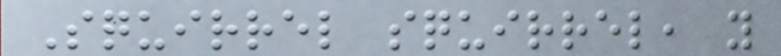Squirrel squirrel, you
